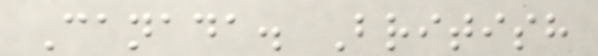Canada. British
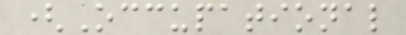(Occupational
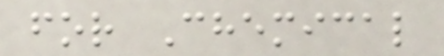for Chemical
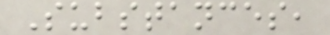Substances,
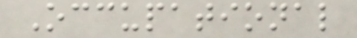Occupational
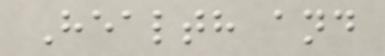Health and
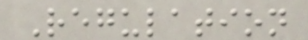Regulation
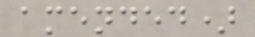amended)
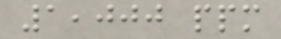1,000 ppm
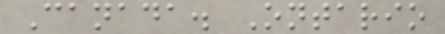Canada. Ontario
